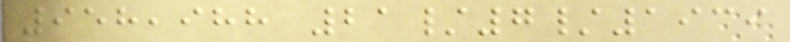958,988 21/7/1939
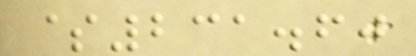$231.60
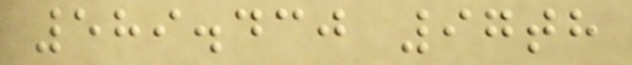589.430 97th
